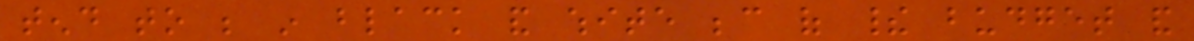tend to be in black and white because of their budget and
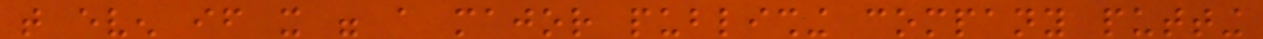that even if it were a major publishing company putting
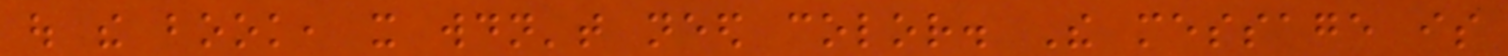out the book, it wouldn't need color. The message is
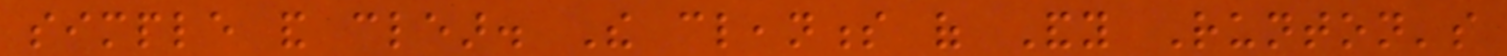simple and clear. The cleanness of Andy Runton's
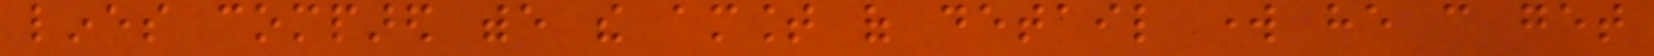lines compared withe the amount of detail work he can get
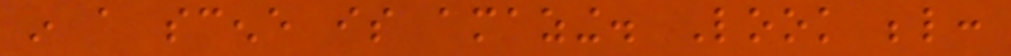in a scene is amazing. Look below:
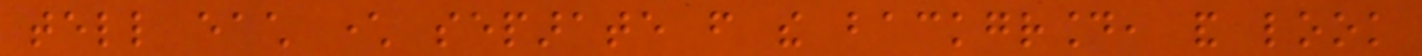tell each character separate from the background, and look
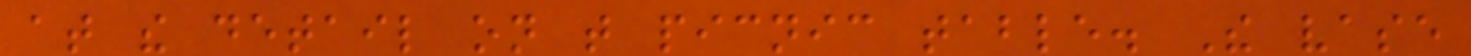at the detail on that picnic table. The vase
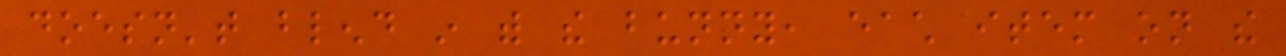doesn't blend in with the bunny, each item on the
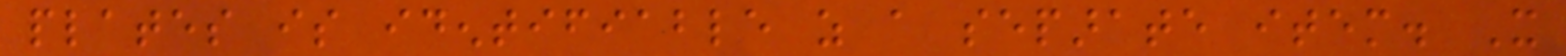plates is identifiable as a separate item. It
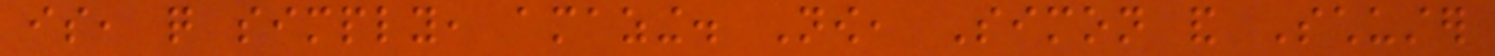is, quite simply, amazing. Now, Simon and Schuster
